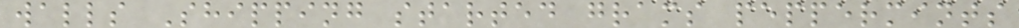walls Shipping started grams peppermints
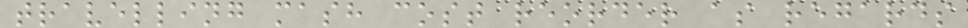travelling mash cost reorder as regards
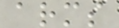arms
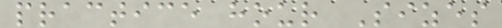practice hour Sizes
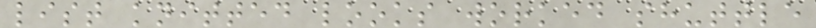list knitted looks worked shuttle
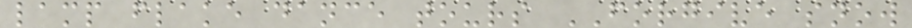lamp flake dance tours FORGIVE snow
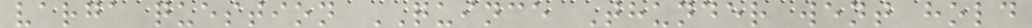varga question QUINCE Thunder went hold
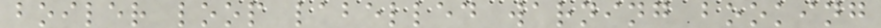boiler loop labelled warning booking
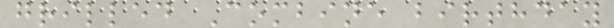grilled Combine birthday
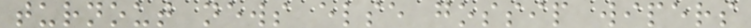turnout news else gossip wipers
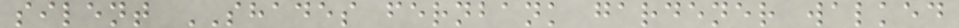silent SHADES fernbank gardener walked
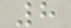8
